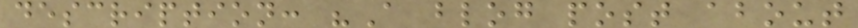description: "A blog post about
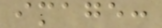image:
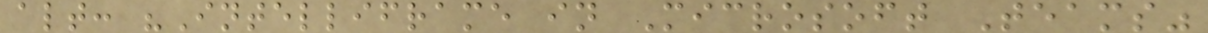alt: "Intelliframe in Microsoft Teams"
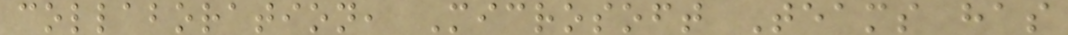collaboration, Microsoft Teams has
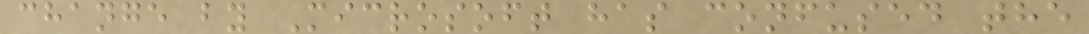change by Microsoft has confused the
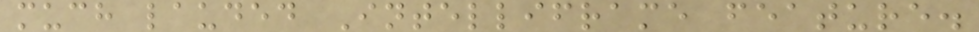much lauded Intelliframe feature.
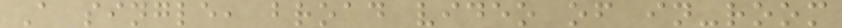A single, broad video of in-room
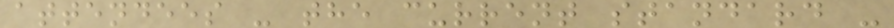attendees - the current standard -
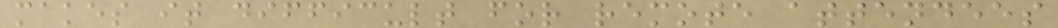makes it difficult for remote attendees
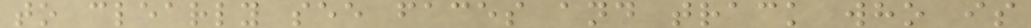to clearly see faces and track who is
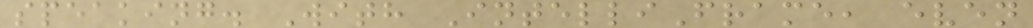speaking. With IntelliFrame, even
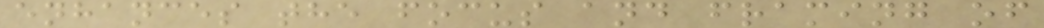enhances the focus and framing of
